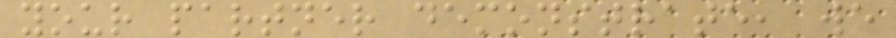your partner demonstrate, we
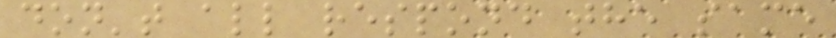don't all respond the same
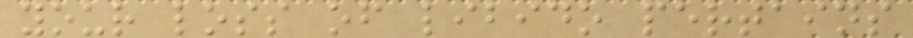your loss of libido pertains
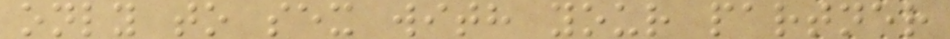only to sex with your partner
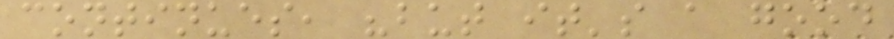continues, "but it's a good
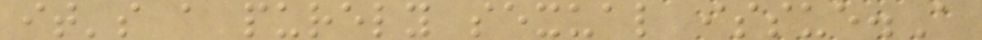it's a purely sexual issue.A
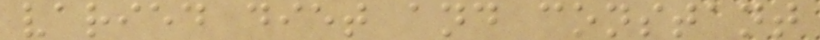varied diet and constant
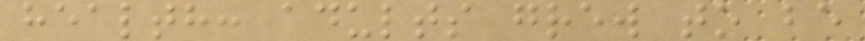health: adults grew to be
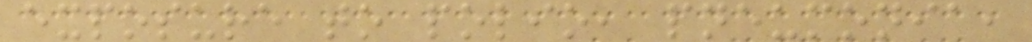exposure to polio, pneumonia,
